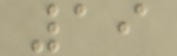19
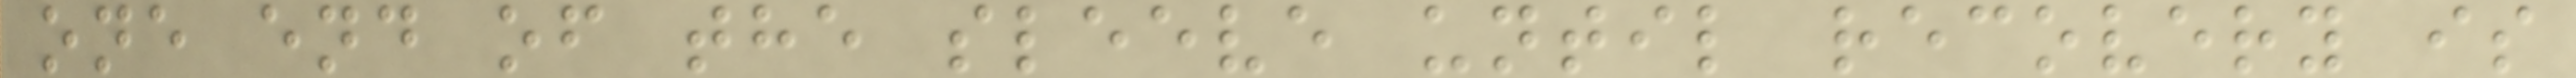one end of the sleeve until recovery is
